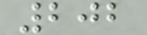202
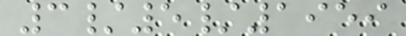3/5/1959
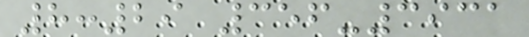8:29 356-3931
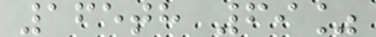165th 69%
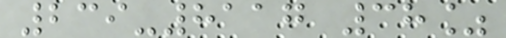239-8117 38%
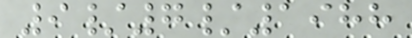9/7/1988
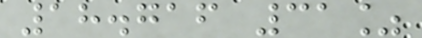18.716 31%
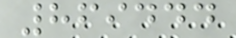869444
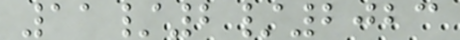11/2/2023
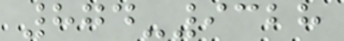874-9328
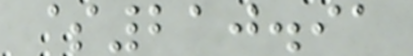$210.91
